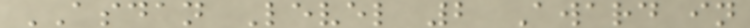ASDAN Level 2 Award in
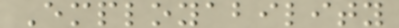Employability
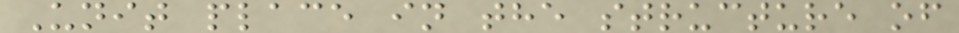Unit place in the structure of
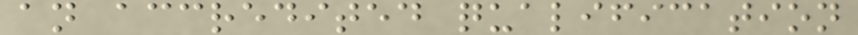an accredited qualification
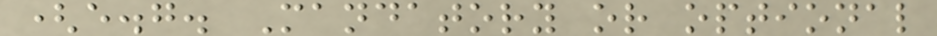(e.g. Mandatory or optional
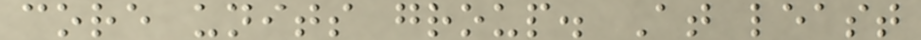core units group. At least
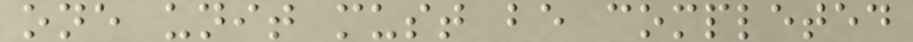one unit must be completed
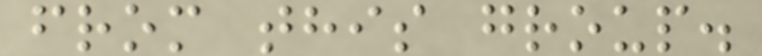from this group.
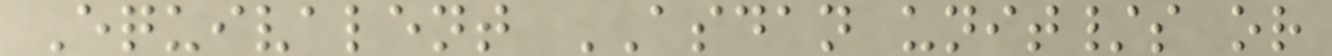Equivalent ASDAN unit/s or
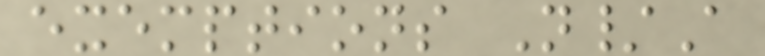exemptions N/A
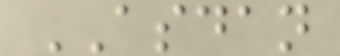ASDAN
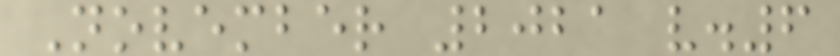November 2021 v.6
